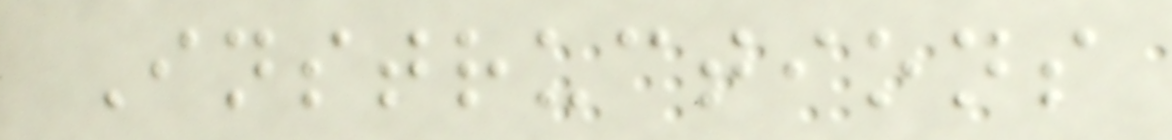Instructions
